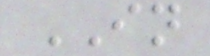IN
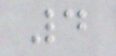4
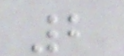2
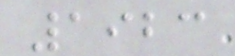1923
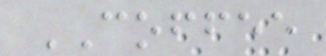COFFEE
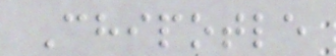Chipotle
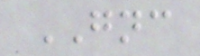GNC
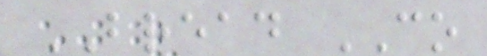BREAD CO
